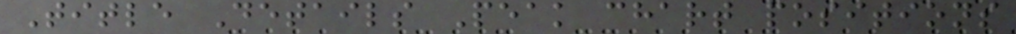Title Details Peak chart positions
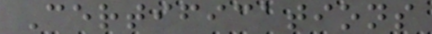Certifications
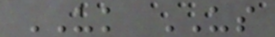UK US
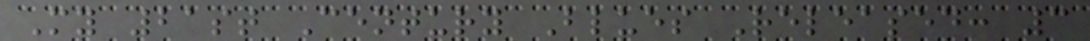My 21st Century Blues Released: 3
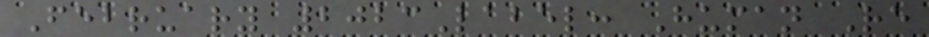February 2023Label: Human Re
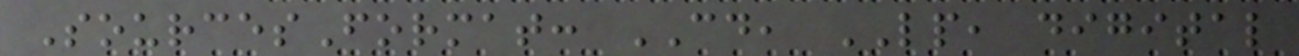SourcesFormat: CD, LP, digital
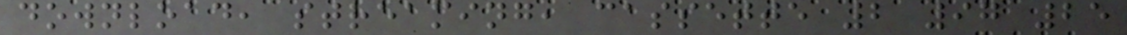download, streaming, cassette 2 97 25
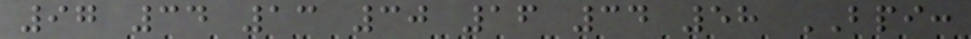97 34 13 30 16 34 58 BPI:
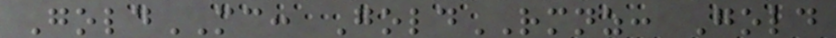GoldMC: GoldRMNZ: Gold
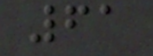61
